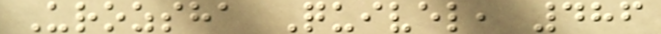Urozsha Quivel, 486
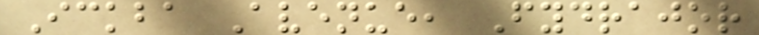Ickba Avenue, Fydrajor
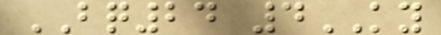BQ24 4KY
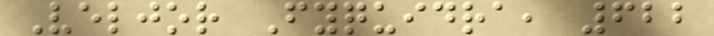Veljor Fyquidra, 622
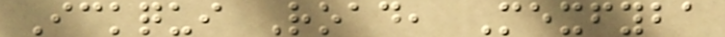Ickqui Road, Mexfyba
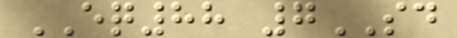EQ88 7SD
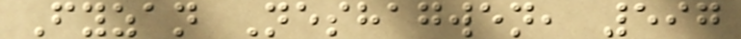Fyzan Neshagwen, 597
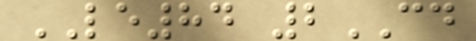LE84 2CD
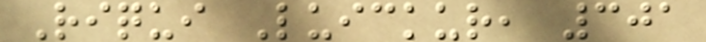Riqui Luickur, 301
